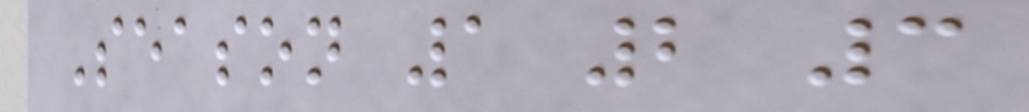Season 1 2 3
